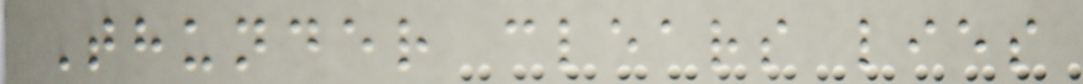Thunder clears lies
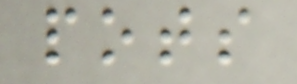pots
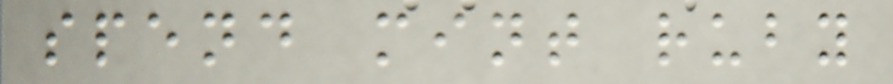spend mint ruby
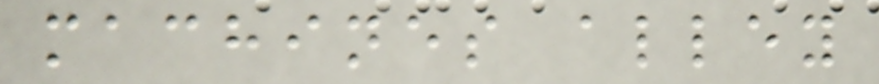machines alley
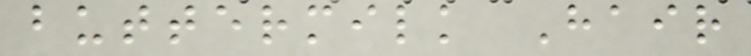buttermilk Hair
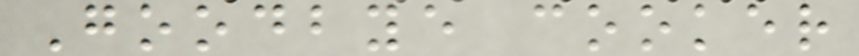Goodbye cooker
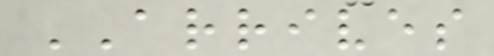ARRIVES
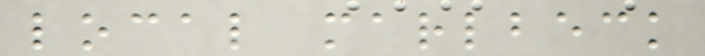local marlbeck
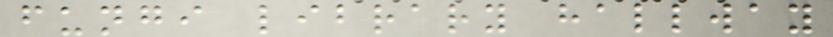fungi library hallway
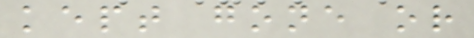kept gone or
